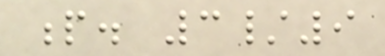p. 3/9
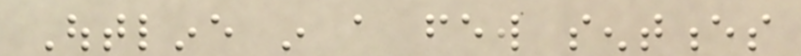Outline in a few sentences
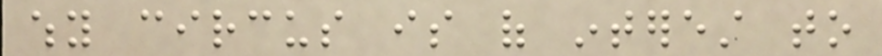why circus is of interest to
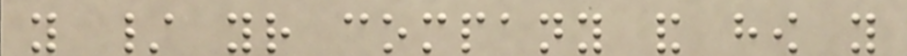you / your company and how you
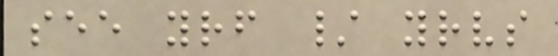see yourself / yourselves
